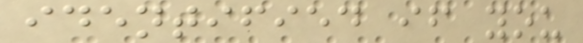identified if you
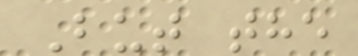But the
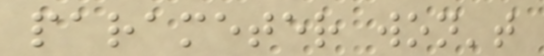parameter won't
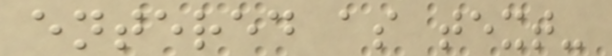entered as text-
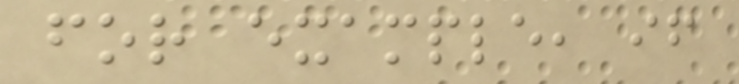for example, if
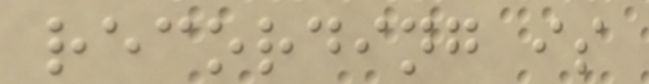recording is
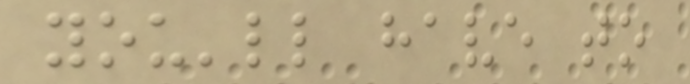you'll have to
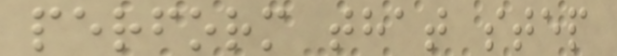perform that step
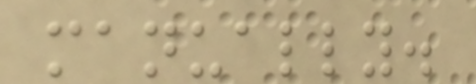manually.
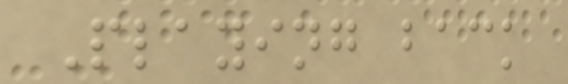Playing back
